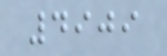4909
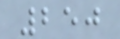250
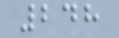248
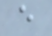e
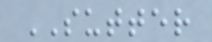SUTTER
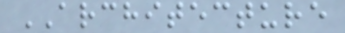ARCHITECTURE
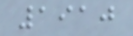1910
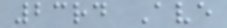23rd Ave
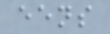eens
